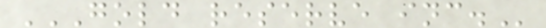GOLD RESERVE INC.
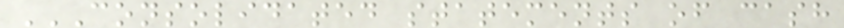CONSOLIDATED STATEMENTS OF CASH
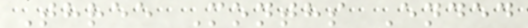Three Months Ended
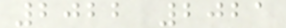2022 2021
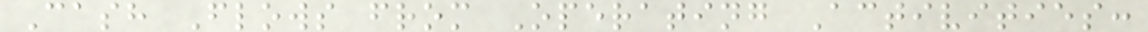Cash Flows from Operating Activities:
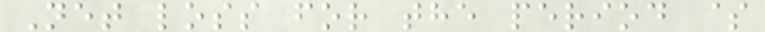Net loss for the period $
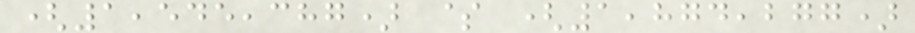(1,545,387) $ (1,874,277)
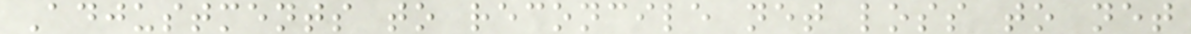Adjustments to reconcile net loss to net
